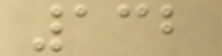132
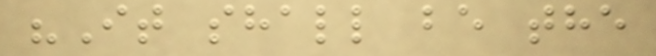"It shall be the
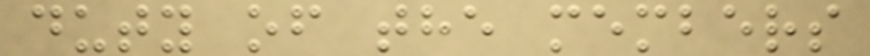duty of the members
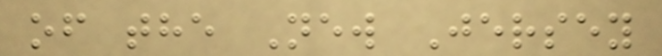of the New Jersey
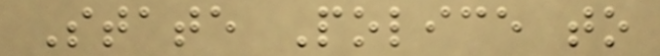State Police to
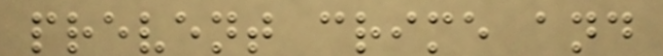prevent crime and
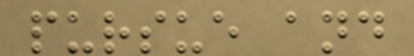pursue and
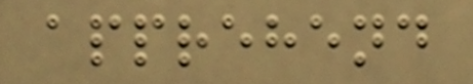apprehend
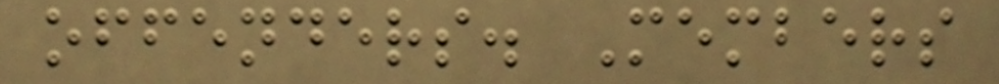offenders. Members
